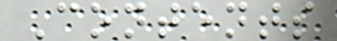Contents
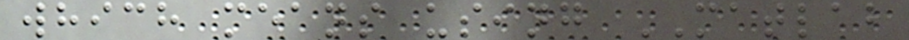which means using MATLAB
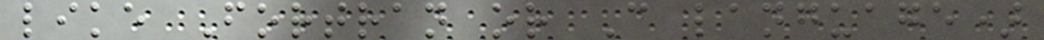like Fortran or C language)
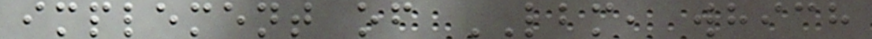implement of LBM, which
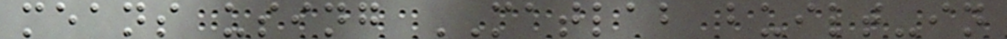means using MATLAB built-in
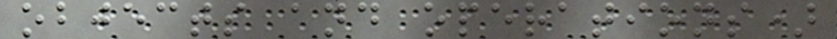objects and operations)
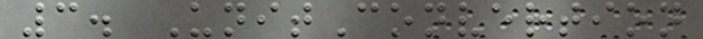3. UnitConvertion
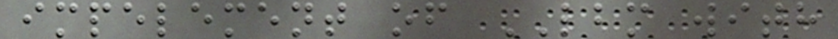impelement of LBM with
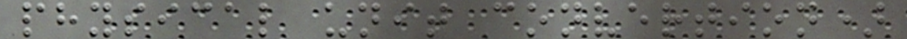physical unit convertion)
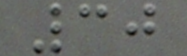30
